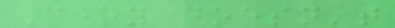Money doesn't
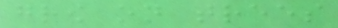grow on trees
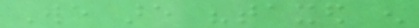We are "taxed enough
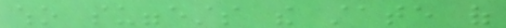who suggests the state of
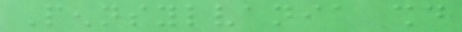Pennsylvania should
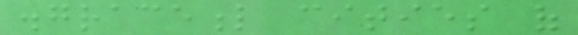disgraceful cities of
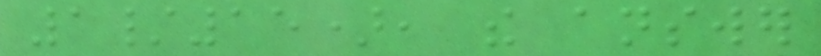1/15), the answer
